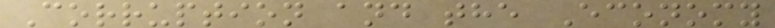Corruption and the Economy
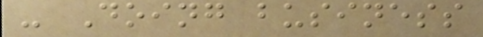- Doing business
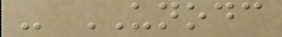- UNODC
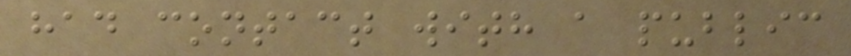had contact with a public
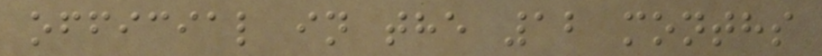official in the 12 months
